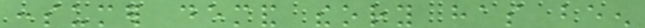consumer demand theory has been
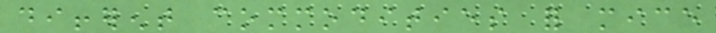different commodities for mice
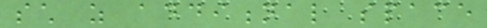such as additional space
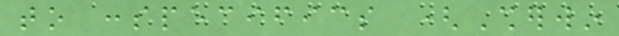to conspecifics (Sherwin
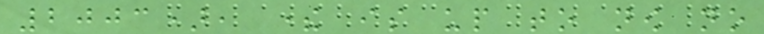2003), there is up to now no
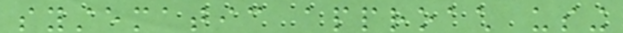systematic approach using
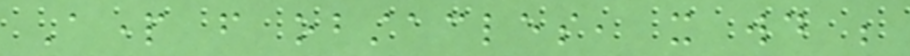Apart from obstacles, it would be
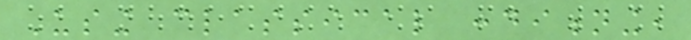Using classical conditioning,
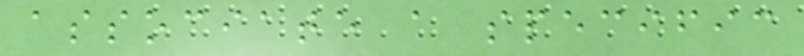associate a specific
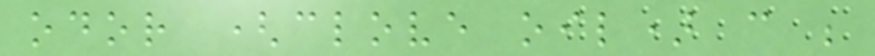odor (clove oil) can be
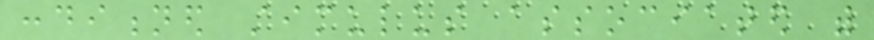conditioned stimulus associated with
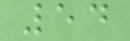54
